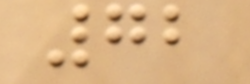72
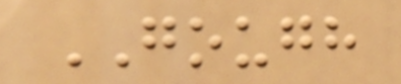GOUGH
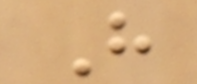H
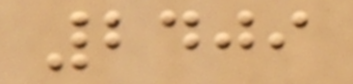2409
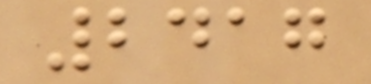2417
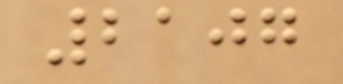2107
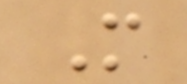M
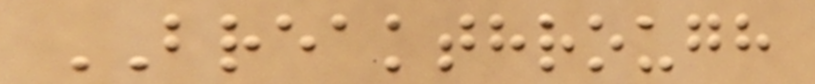BREAKTHROUGH
